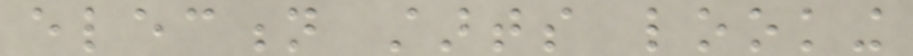election starts looking
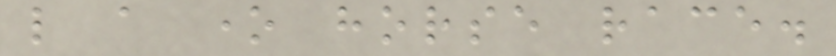like a one horse race.
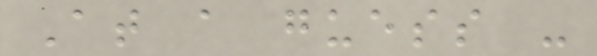At a guess -
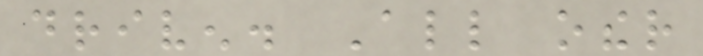driven. All other
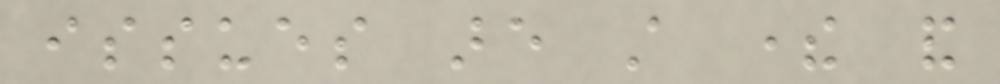issues are still there and
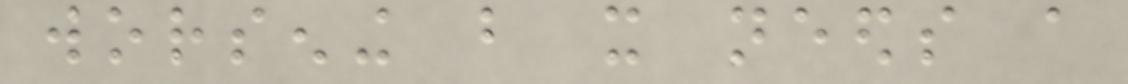worsening but it needs a
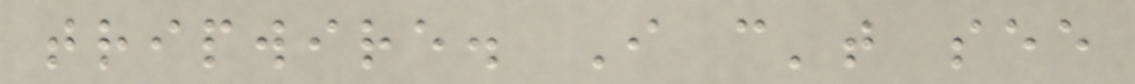tripwire. I can't see
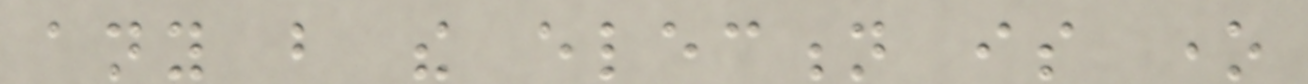any but the election is one
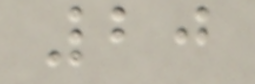20
